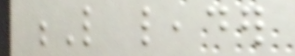L leader
